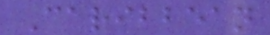Caribbean
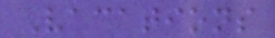Vacations
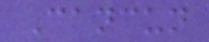Cancun
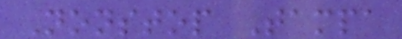Nonstop Tampa
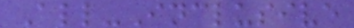All-Inclusive
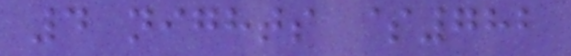4 nights $782
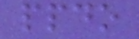ppdo
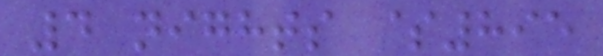4 nights $895
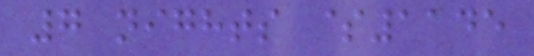7 nights $1145
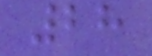28
